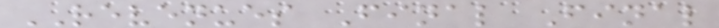REVENUES Final Final
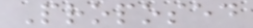Proposed
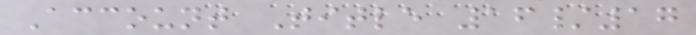Account Title 16/17
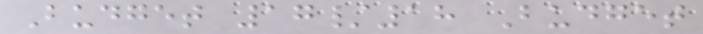Budget 17/18 Budget
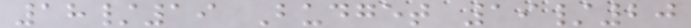18/19 Budget 19/20
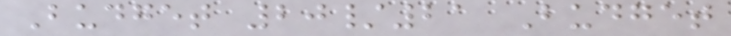Budget 20/21 Budget
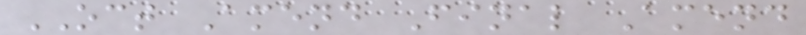OCT Amend Final Amend
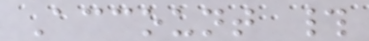Account #
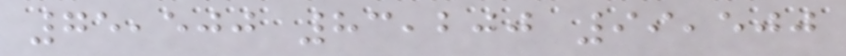75,500 83,200 99,500
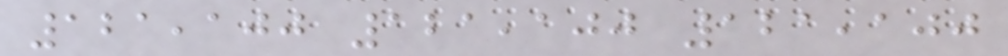121,100 121,100 121,100
